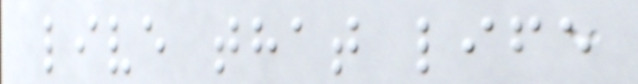live that life
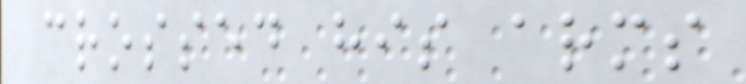crossed his arms
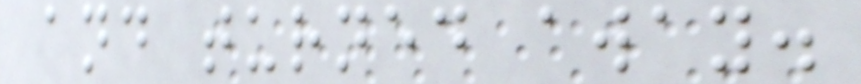and turned away.
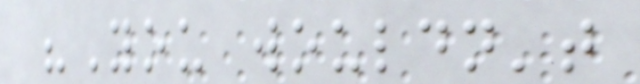"You wouldn't
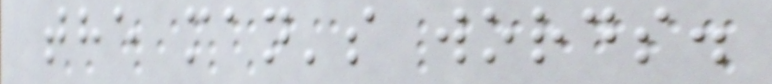the man's words.
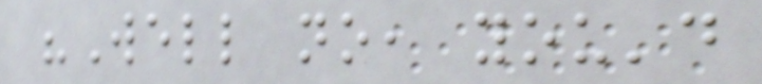"Well no, you'd
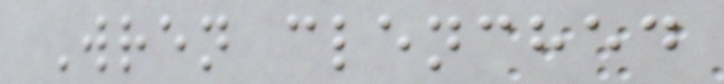Wren clenched
